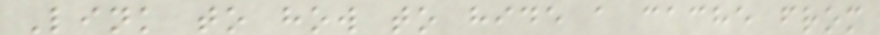Link to how to hide a cache from
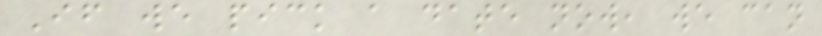If we pick a date now, we can
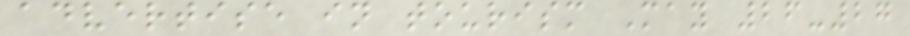advertise in tourism May 26-27
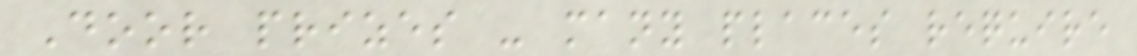Door prizes - many places require
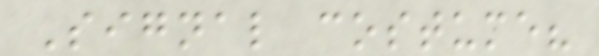Signal costume?
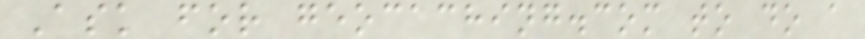Ask for geocaching.com to do a
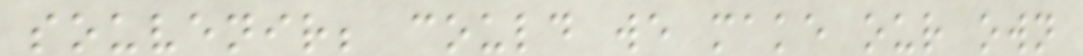souvenir; could we make our own
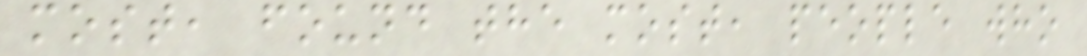most, found the most, people who
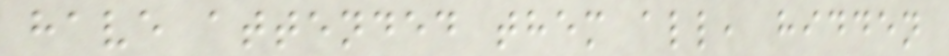have attended them all, hidden
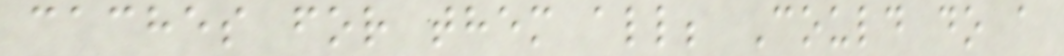caches for them all; Could do a
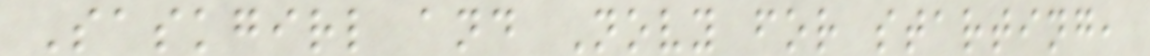Saskgirl and Novy for starting,
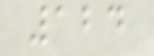124
